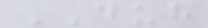DUH
